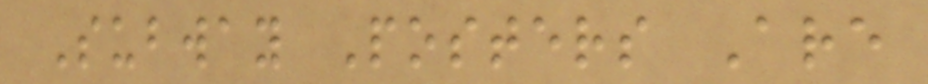Subway Posters Are
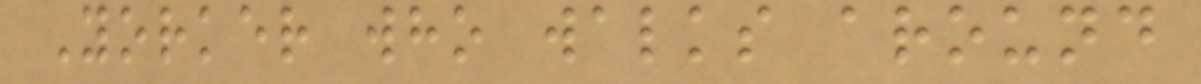Yorker who walks around
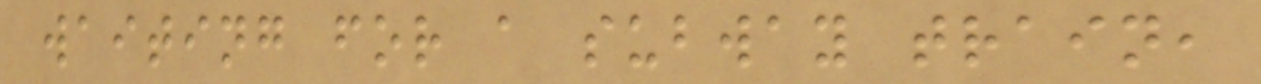waiting for a subway train,
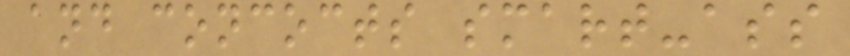and concocts smart-ass
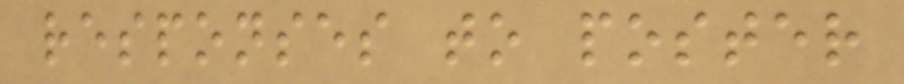responses to poster
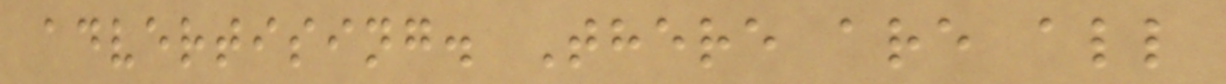advertising. There are all
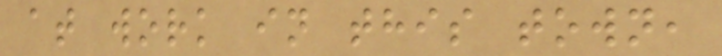at work in this town,
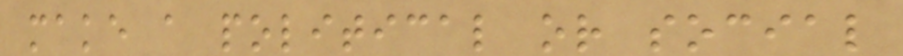make a political or social
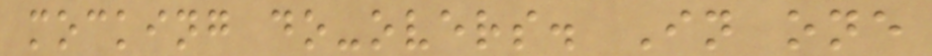mocking do-overs. In one
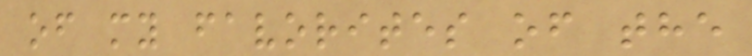of my favorites of the
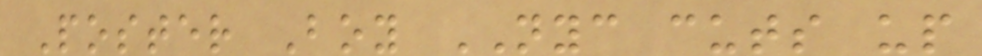Poster Boy NYC cuts up
